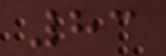83
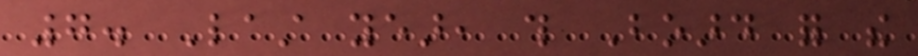7. Last year, this Board for the
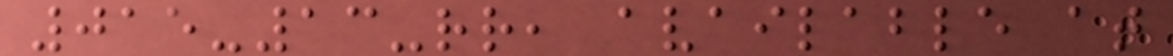015-13-rr, available at
